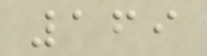169
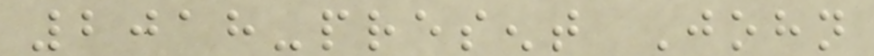2018-present John
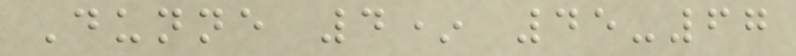Dunne 4* 45-67
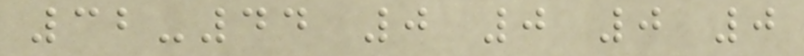32-44 0 0 0 0
